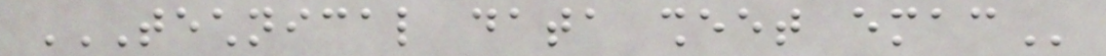TECHNICAL DATA SHEET EMAC
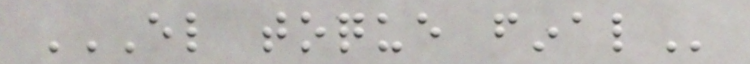EL TOQUE FINAL
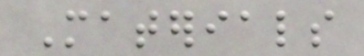Materials
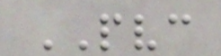PVC
